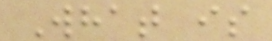What is
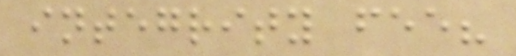integrity fee?
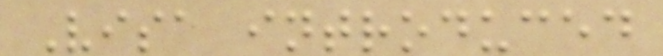Visa introduced
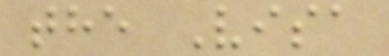the Visa
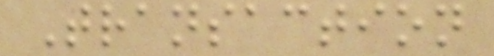Transaction
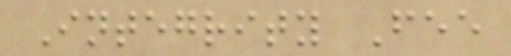Integrity Fee
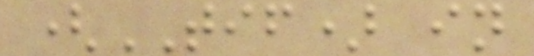(TIF) in
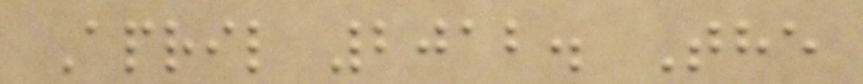April 2012. The
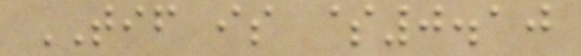TIF is $0.10
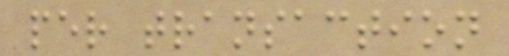per transaction
